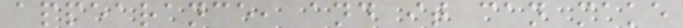appearance, and it can make
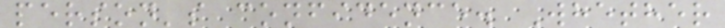person's confidence. Whether
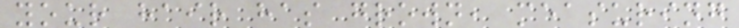your hair has grown, measuring
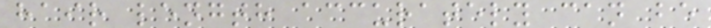hair length accurately can be
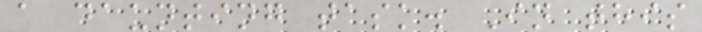a daunting task. In this
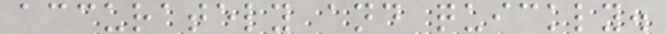accurately and quickly.
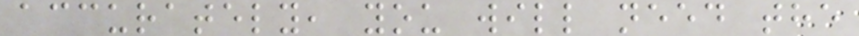accurately, you will need the
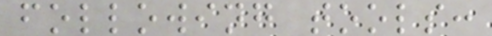following tools:
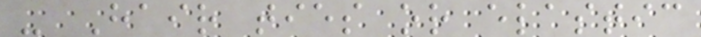- Hair ties or elastic
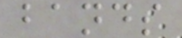bands
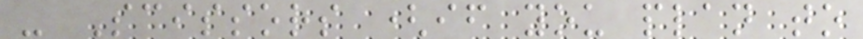- Scissors (if you plan to
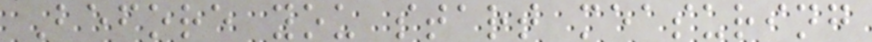Before you start measuring
